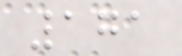171
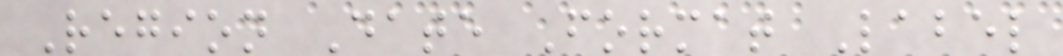Region Date Format Label
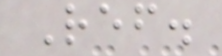Ref.
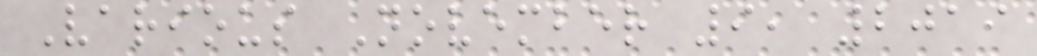Various November 9, 2019
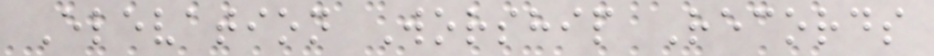Elevation Worship Records
